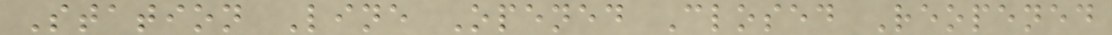Station Line Opened Closed Reopened
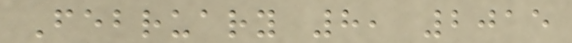February 8, 2015
